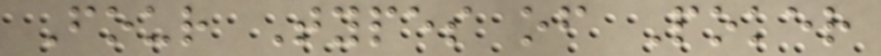Four Types of Poker
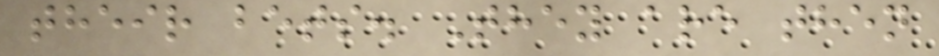their bets. They are then
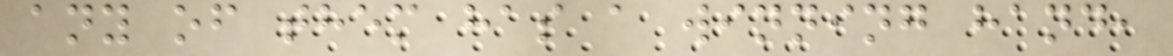any of them has a winning hand,
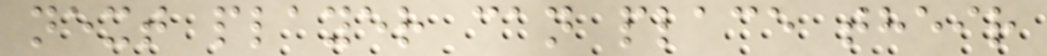next player can place their
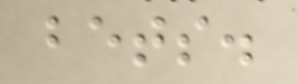bets.
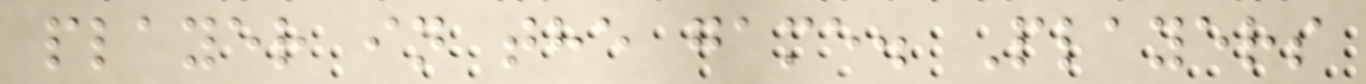player in the game. Players
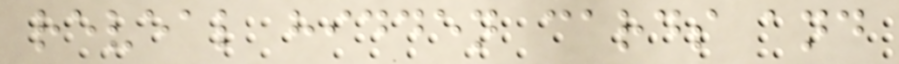reveal hidden cards and
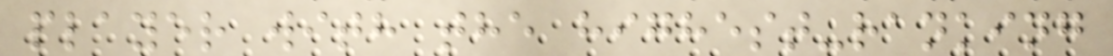player with the highest-ranking
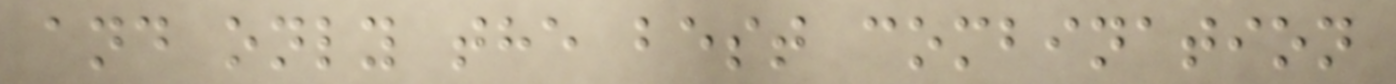and only the best combination
